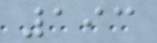193
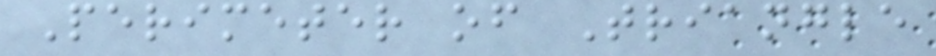Perimeter of Triangle
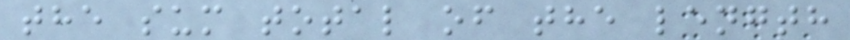the sum total of the length
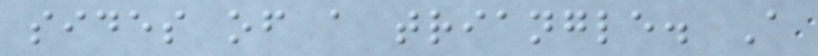sides of a triangle. A
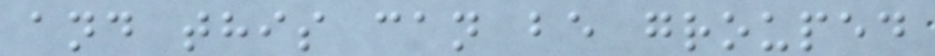and this can be grouped
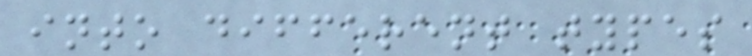into different types
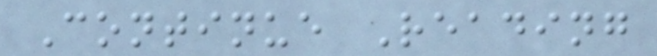Continue Reading
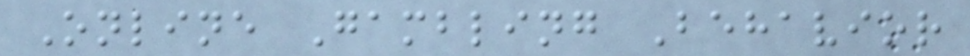Online Gambling Behavior
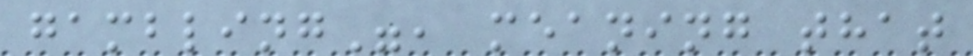gambling", meaning that
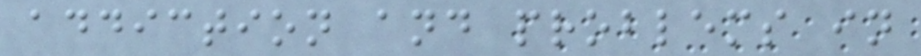addiction and problems in
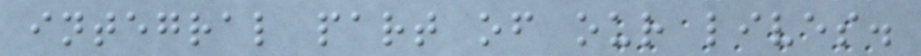integral part of our lives.
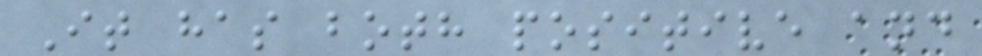It has both positive and
